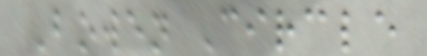Bowen Circle
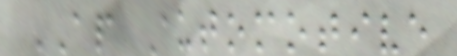AP Automotive
